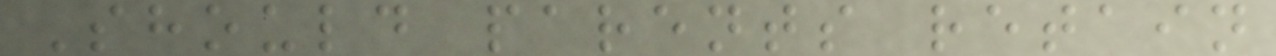Should parents retain
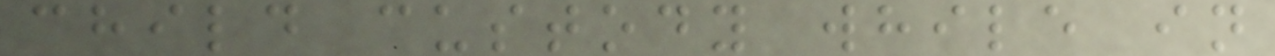child custody while in
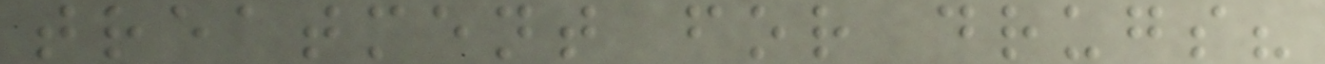treatment for drugs?
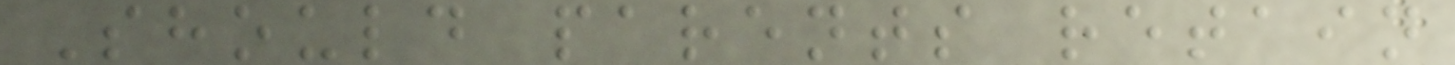Should parents retain
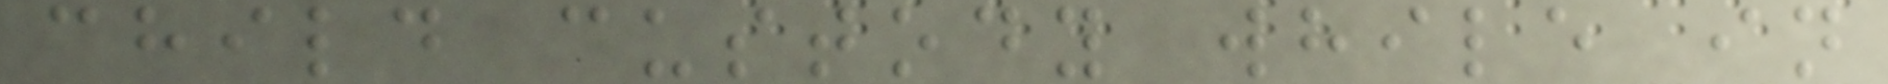child custody while in
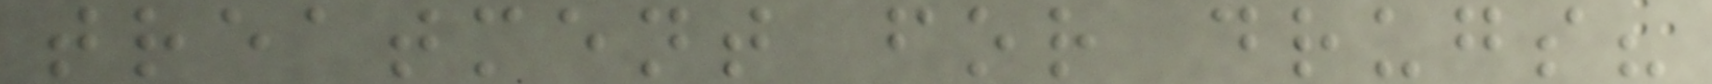treatment for drugs?
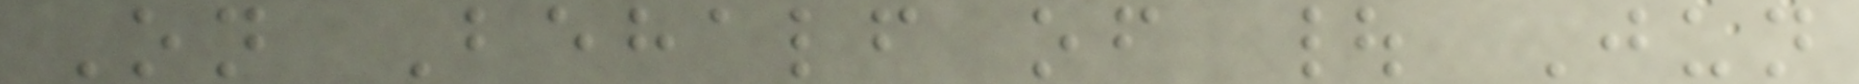On Behalf of | Jun
